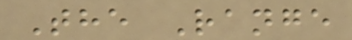The Range
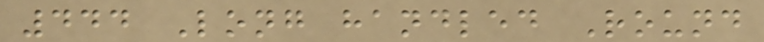444 Long handled Round
